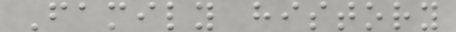Family history
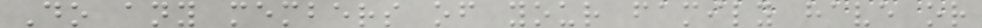Do any members of your family have or
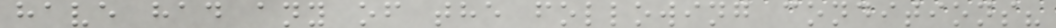have had any of the following conditions?
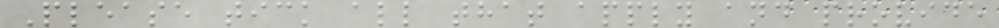Please tick all that apply and provide
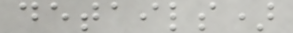details)
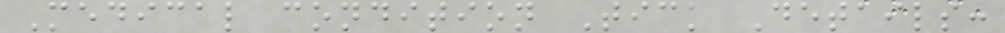Medical condition Tick Details:
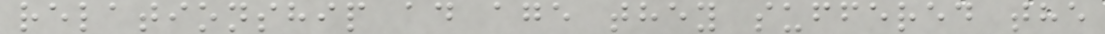relationship ad age they suffered the
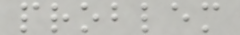problem
